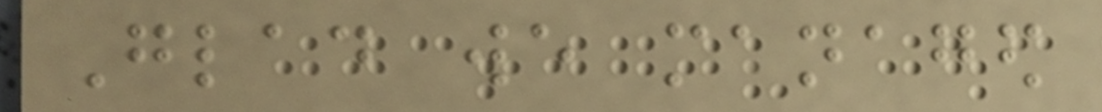Glad we managed
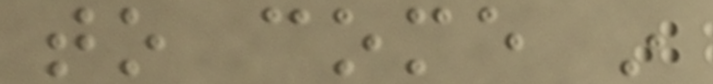to come in
